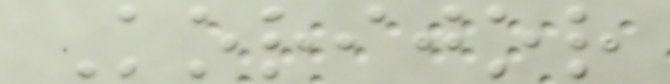Korijor
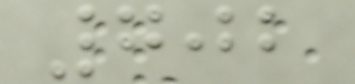702
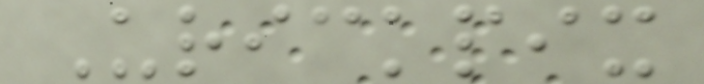Urickpix
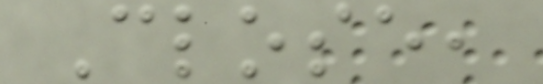Close,
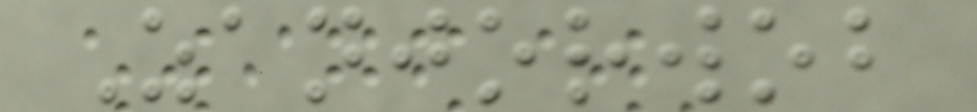Zanjorwob
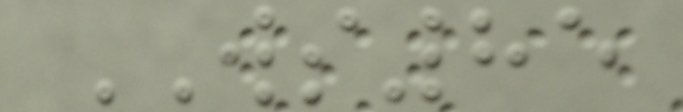WS85
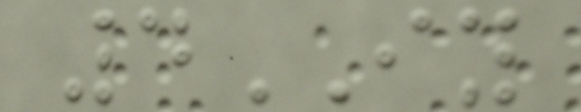4IY
